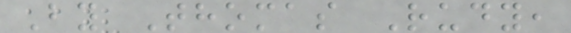By Thomas Rudy,
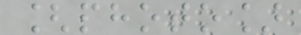[photo]
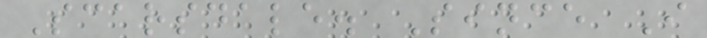Scarsdale. Since I
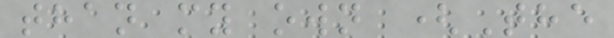than my own (The
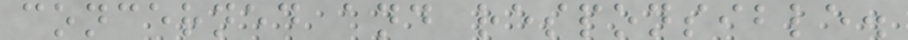concerned and responsible.
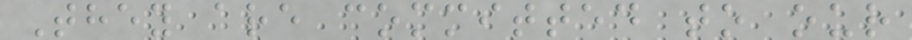They are committed to our
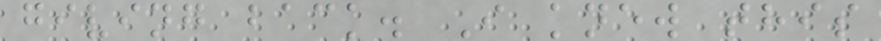giving back. I knew this
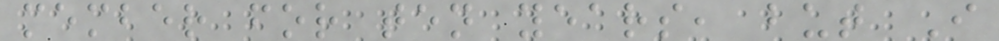member for ten years, but I
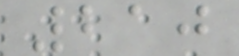210
